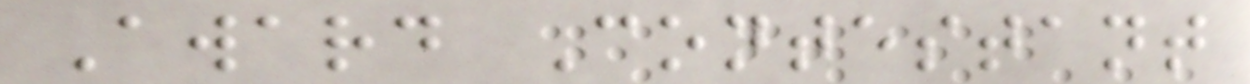Award Contestant
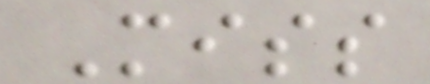Miss
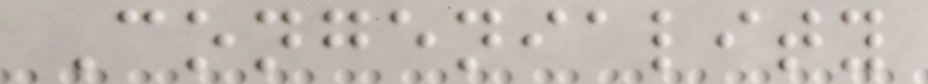Congeniality
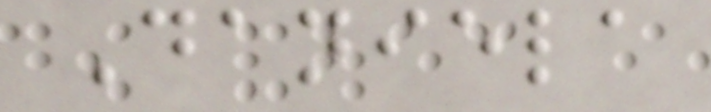Daniela
